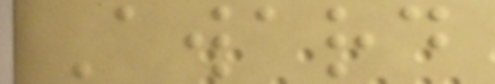Award
